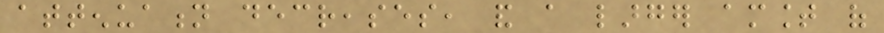attenuation decreases, and a larger amount of
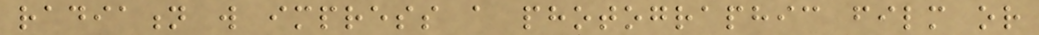radiation will impress a photographic film or
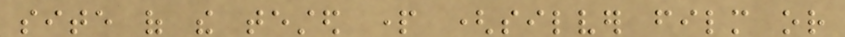site of the tested part (silver film or
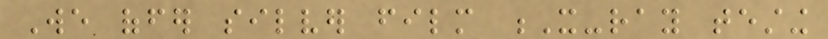We offer silver film X-ray testing
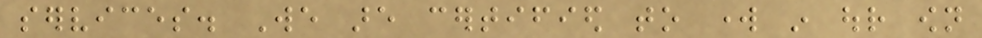services. We are certified to work in our own
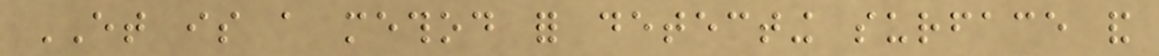ET is a method for detecting surface and
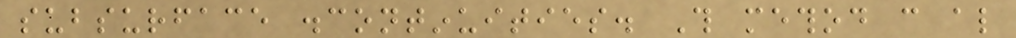subsurface discontinuities. This method can also
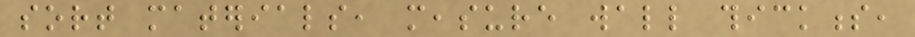sort materials, measure wall thickness,
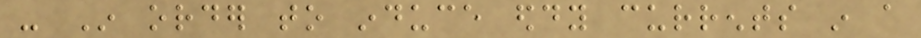- In order to induce eddy currents in a
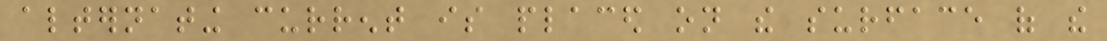alternating current is placed on the surface of the
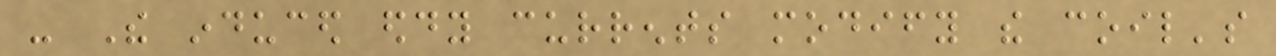- The induced eddy currents modify the coil's
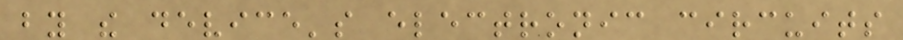by the device's electronic circuits
